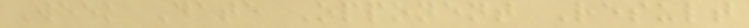Week Date Opponent Result
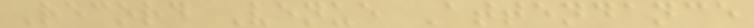Record Venue Attendance
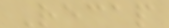Recap
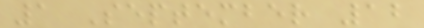1 September 12
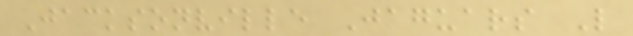Jacksonville Jaguars L
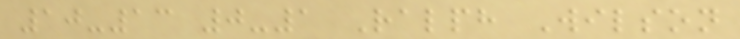10-13 0-1 Ralph Wilson
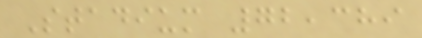Stadium 72,389
